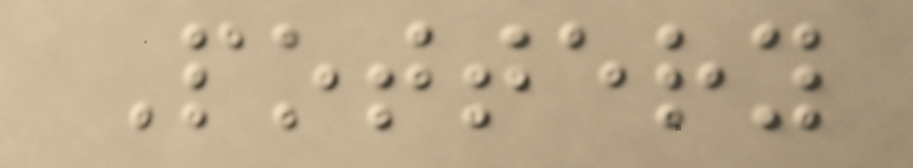Pottery
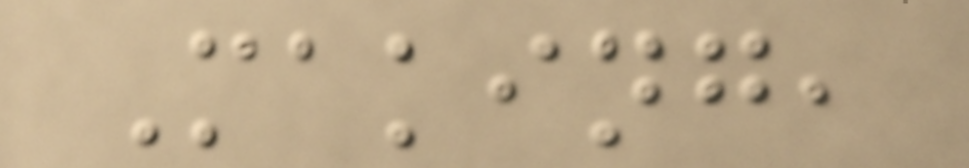Making,
